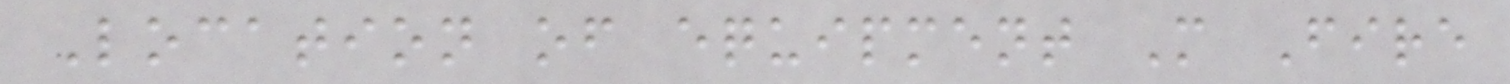Location of equipment M Fire
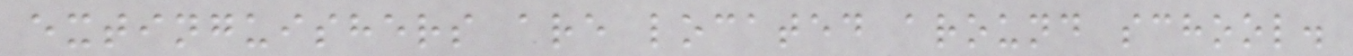extinguishers are located around school.
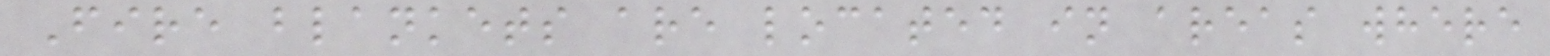Fire blankets are located in areas where
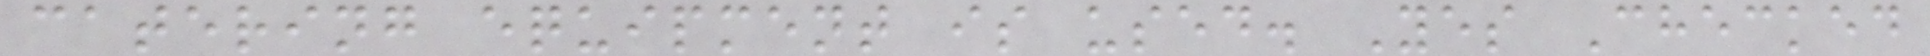catering equipment is used. Yes Checked
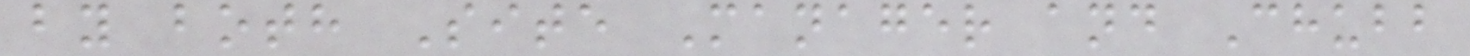by both Site Manager and Chubb
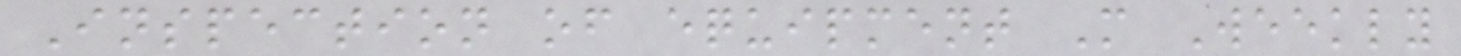Inspection of equipment M Weekly
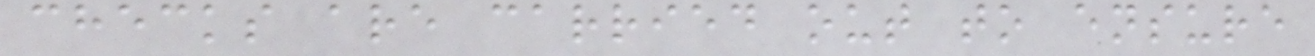checks are carried out to ensure
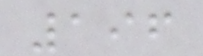196
